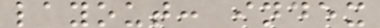layout: index
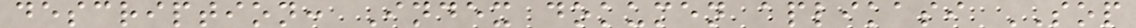description: Index dokumen aplikasi SOP
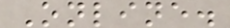Online.
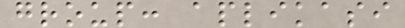group: aplikasi
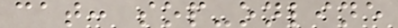cat: sop-online
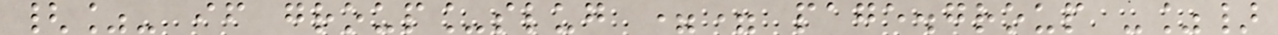{%- if group_slug == page.group -%}
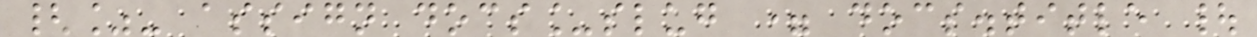{%- assign docs_slug = docs.title |
